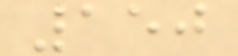150
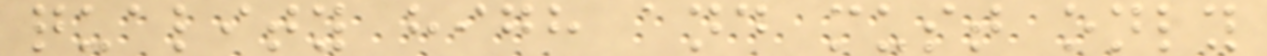quality high and must only
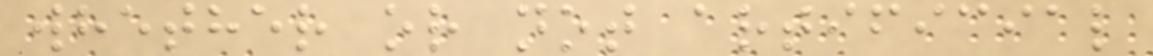whether or not artificial
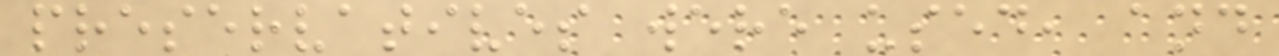preservatives were used, and
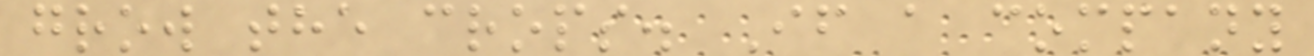grow the crops. If a company
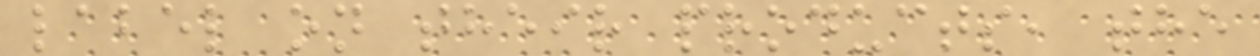label on their products, the
